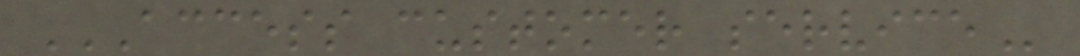ACCESS CUSTOMER SERVICE
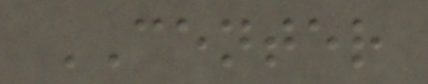CENTER
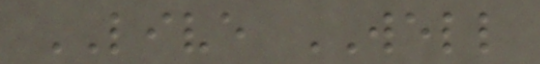LIVE WELL
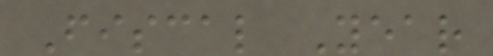Fiscal Year
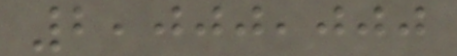2,000,000
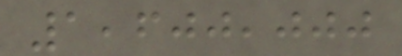1,600,000
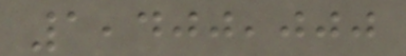1,400,000
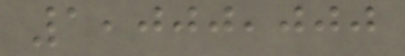1,000,000
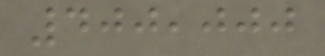400,000
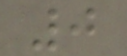0
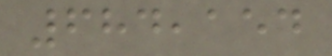684,154
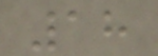18
